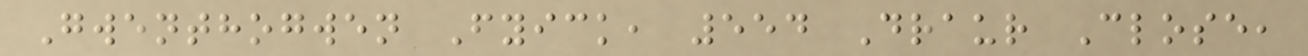Gwenthogwen Fyick, 554 Draur Close,
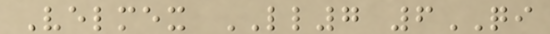Velmex LL7 6QI
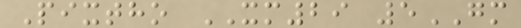Pixtho XM29 5GM
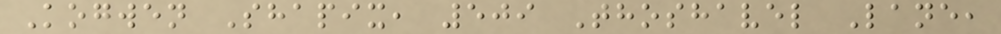Kogwen Shapix, 509 Thoshavel Lane,
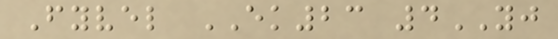Fyvel EK23 4YJ
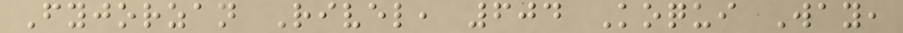Fyjorzan Rivel, 604 Koqui Way,
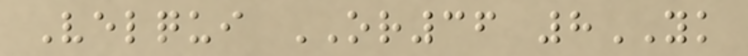Velqui OR36 8YK
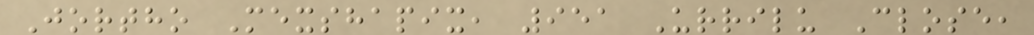Jortho Mexshapix, 951 Urrilu Close,
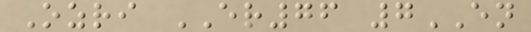Ozri ER76 7EN
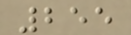255
